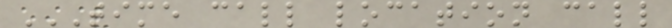TIME CALL LOCATION CALL
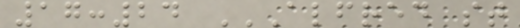17:24 ALFRED ST
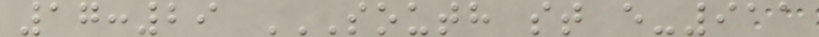17:29 SOUTH ST E-911
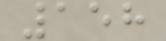158
